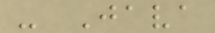- Java
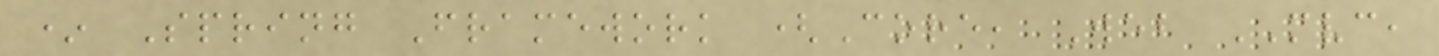* Spring Framework (Core, Web MVC,
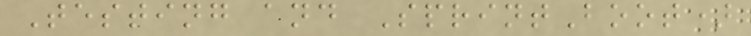Testing and SprintBoot)
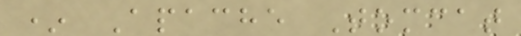* Apache Tomcat
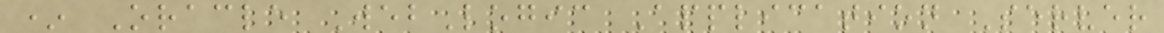* Oracle WebLogic Application Server
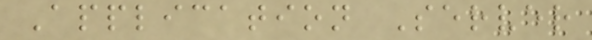Application Server
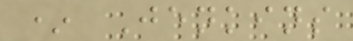* Jenkins
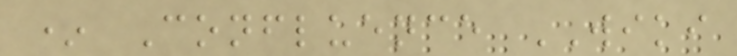* Confluence WIKI
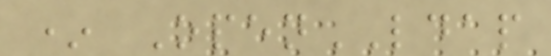* OpenLDAP
